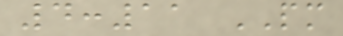4:11 PM
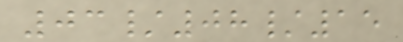03/08/15
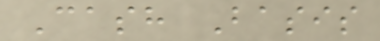Cash Basis
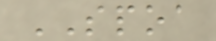SPOA
